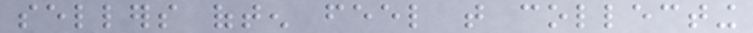sellers often feel that collecting
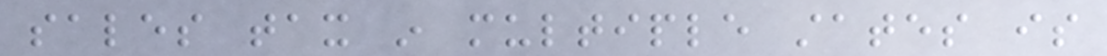sales tax in multiple states is
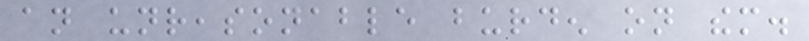an unreasonable burden on them.
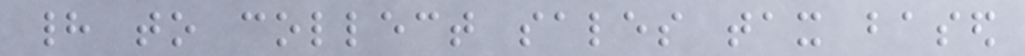had to collect sales tax based
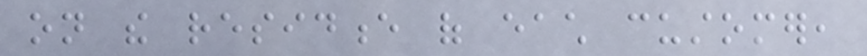on the residence of each customer,
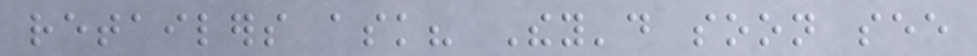retailers ask? They'd soon see
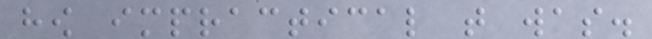how impractical that was.
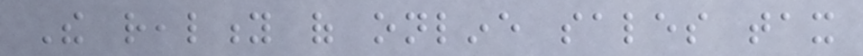The reality of online sales tax
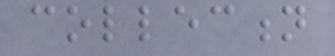collection
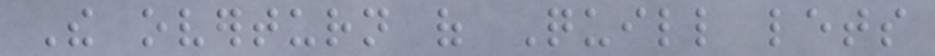The overturn of Quill lets
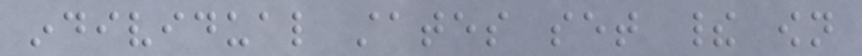individual states set their own
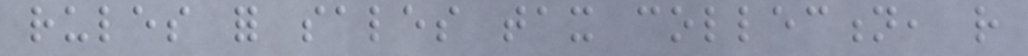rules for sales tax collection, rather
